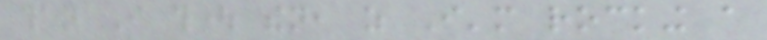than I thought then, as I'm rocking a
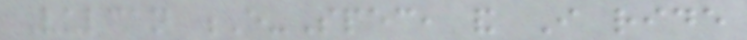Vulcan E-Spec, and I ride
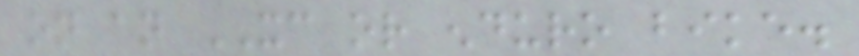on an XC or enduro bike.
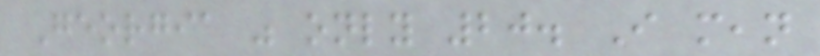Georgia was only 20. I mean
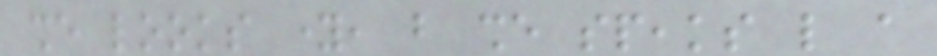she looks young, but she speaks like a
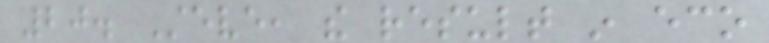20. Steve, the result in eco
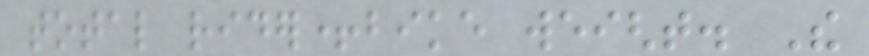total rider+bike weight. The
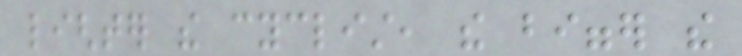lighter the cyclist, the bigger the
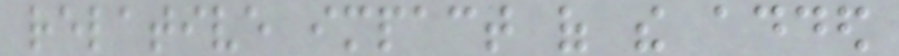relative impact of the added
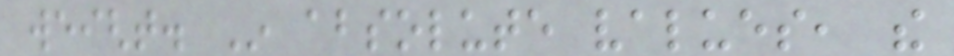weight. In absolute values, the
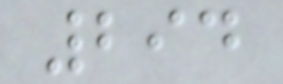294
